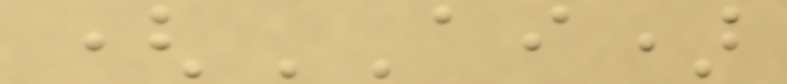(AI)
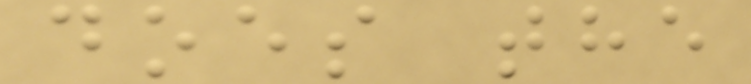does the
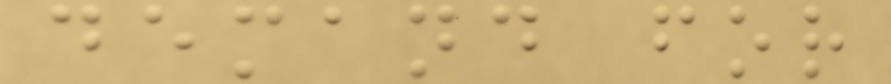demand for
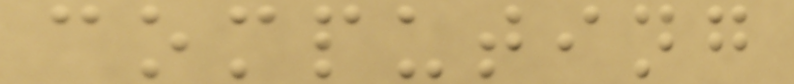computing
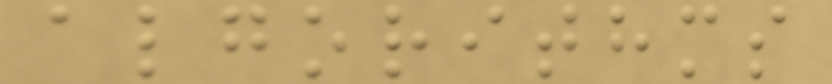algorithms
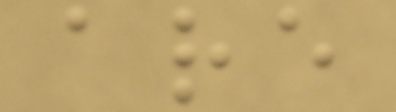are
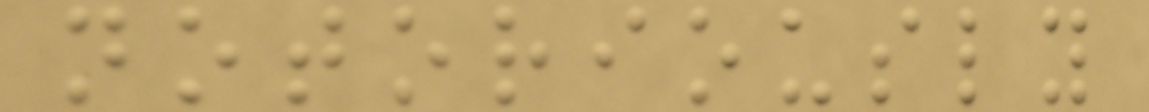notoriously
